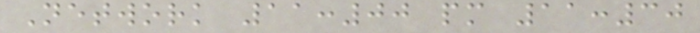Network 11:00 pm 11:30
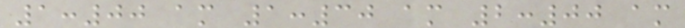1:00 am 1:30 am 2:00 am
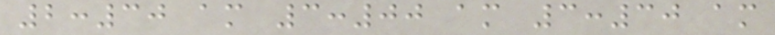2:30 am 3:00 am 3:30 am
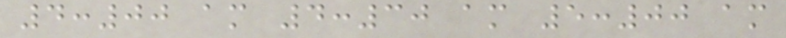4:00 am 4:30 am 5:00 am
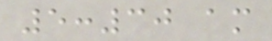5:30 am
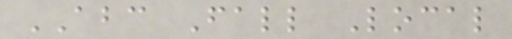ABC Fall Local
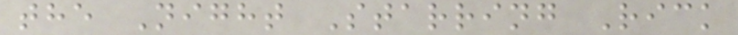the Night Starring Rick
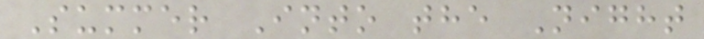Summer Into the Night
